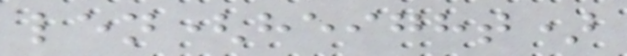len(height)
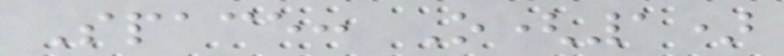Space: O(1)
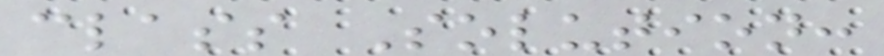class Solution:
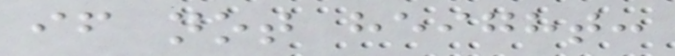if not height:
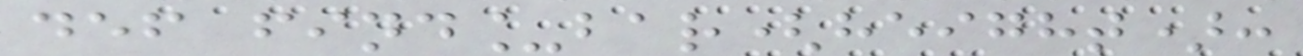def find_bar(height):
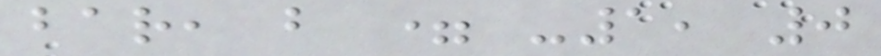bar, b = -1, 0
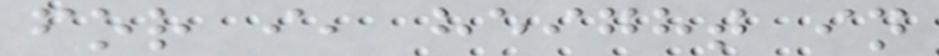for i, height in
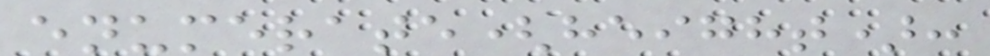enumerate(height):
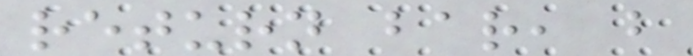return bar, b
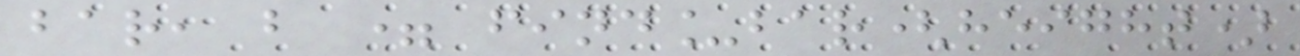bar, b = find_bar(height)
